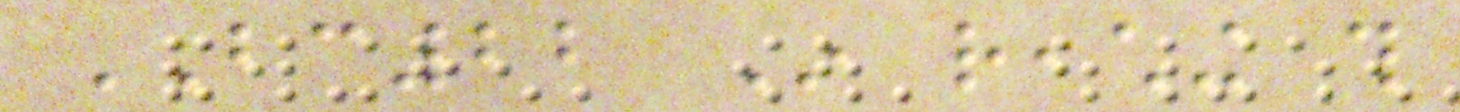BC22 In reaching this
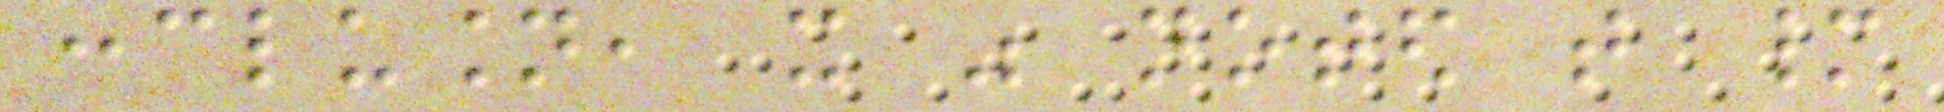conclusion, it was noted that many
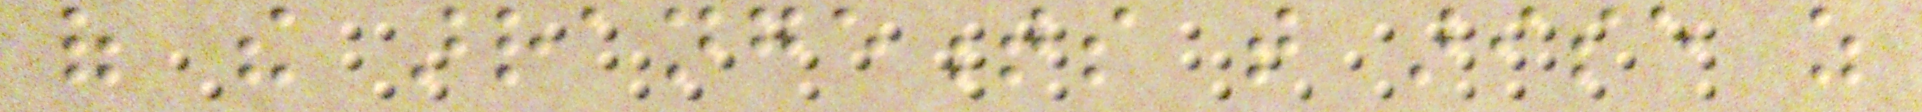of the arrangements that arise as
